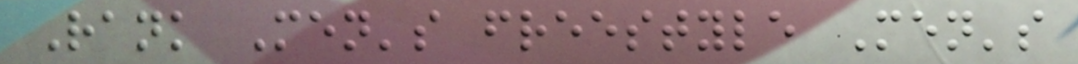Rank Men's freestyle Men's
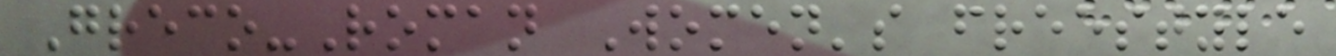Greco-Roman Women's freestyle
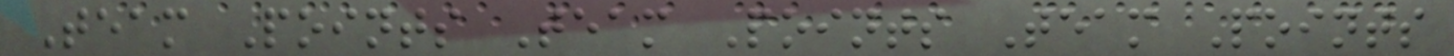Team Points Team Points Team Points
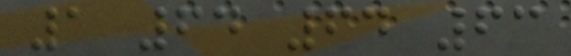1 64 64 63
